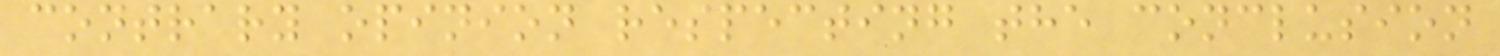contrary opinion respecting the conclusion
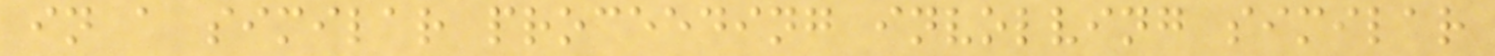in a similar proceeding involving similar
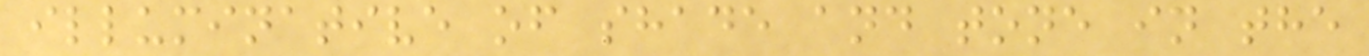illuminative of shade and tone in the
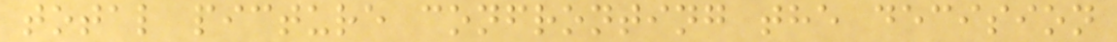total picture confronting the decision
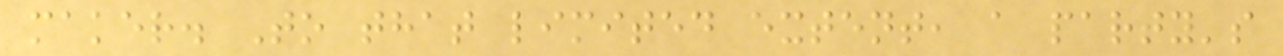maker. To that limited extent, a party's
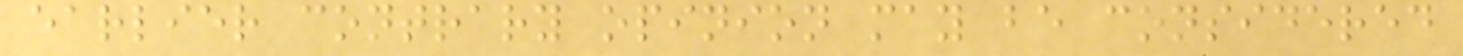earlier contrary opinion may be considered
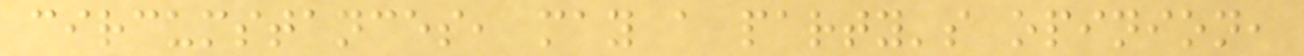circumstances, may a party's opinion,
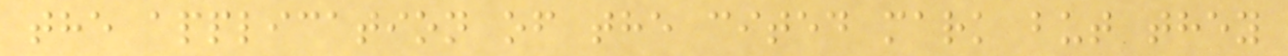the application of the cited mark but they
